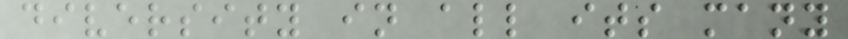diversity in all its many
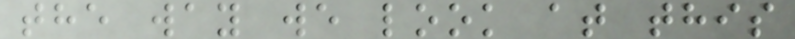the way we look at this
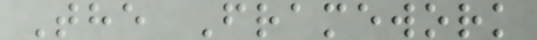The Framework
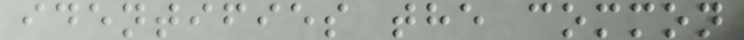identifies the common
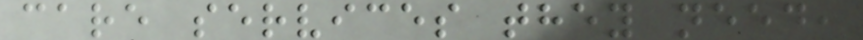care services they need,
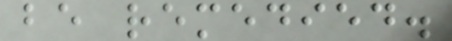be remedied.
